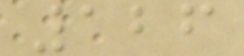126
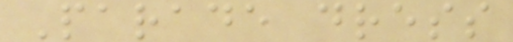Parade dress
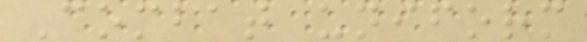Combat uniform
